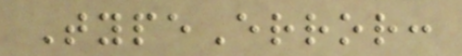TypeError:
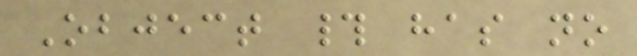Object # has no
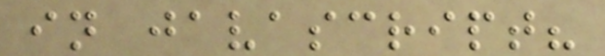in javascript?
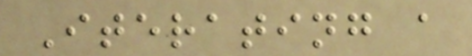Iterating a
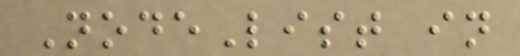NodeList in
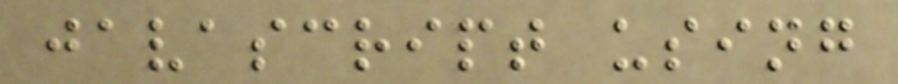javascript using
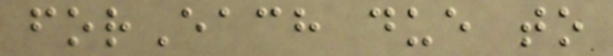forEach due to
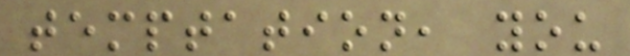temptation, you
